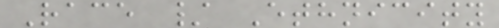Race / Ethnicity
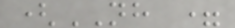(NH =
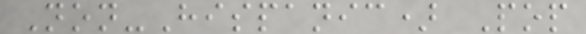Non-Hispanic) Pop
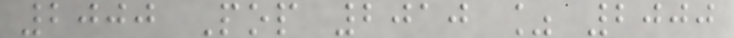2000 Pop 2010 % 2000
